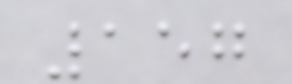157
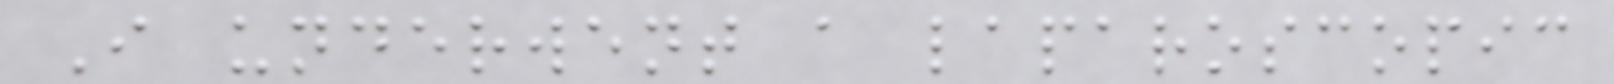I underwent a laparoscopic
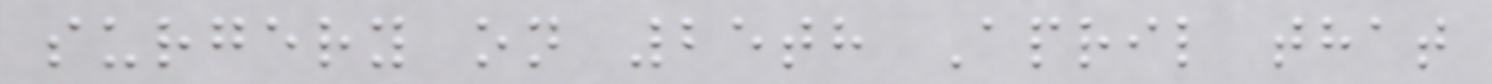surgery on 25th April that
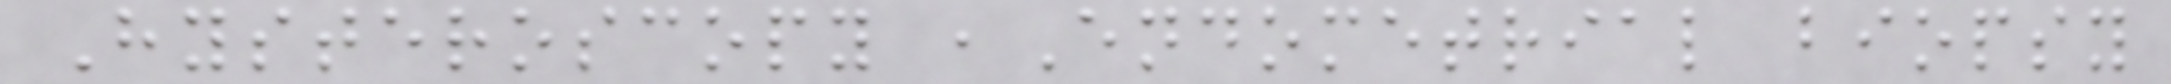Hysteroscopy ,Endometrial biopsy
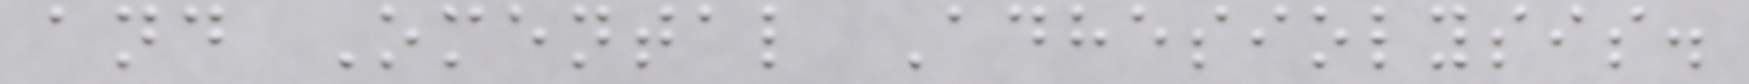and Omental Adhesiolysis.
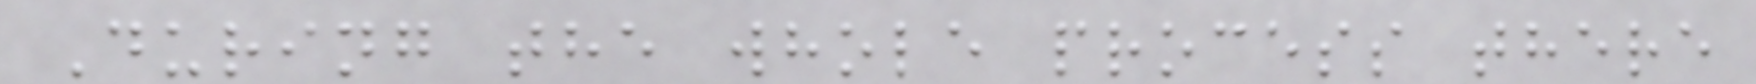During the whole process there
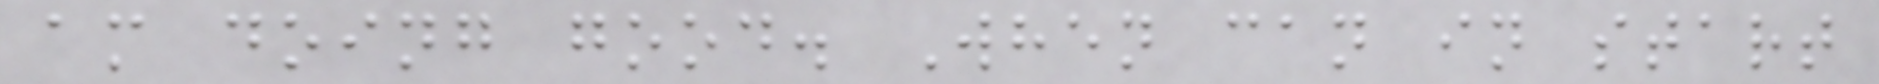am doing good. When can in start
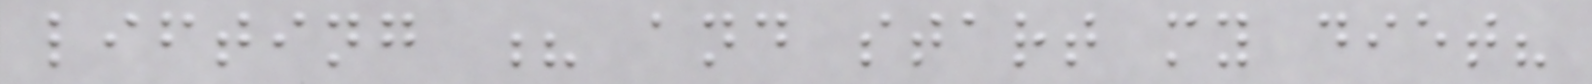lifting ? and start my diet?
